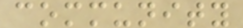community
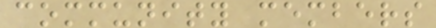community members
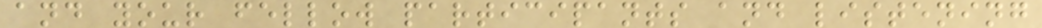and your fellow participants and listening
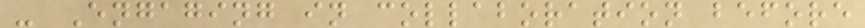- Engaging in collaboration before
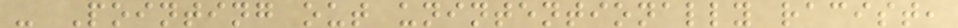- Pointing out unintentionally racist,
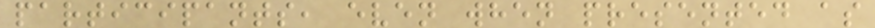participants, even when presented as
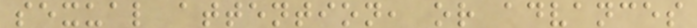sexual attention, or advances
